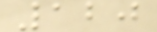120
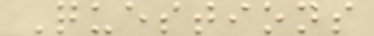Questions
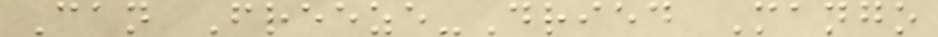Can Freeze-Dried Mango
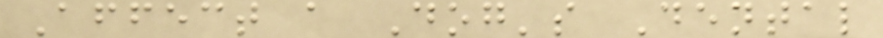Affect a Dog's Dental
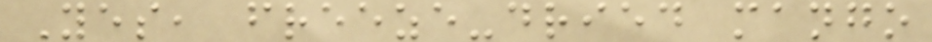Yes, freeze-dried mango
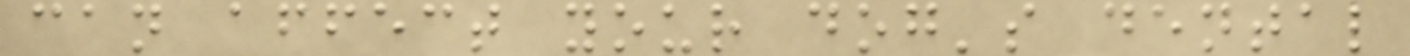can affect your dog's dental
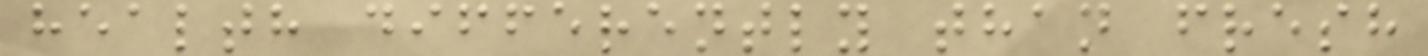health differently than fresh
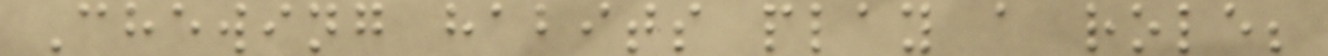Chewing habits play a role;
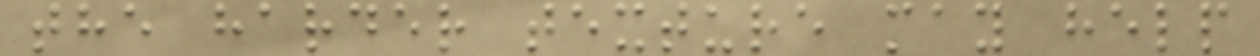the harder texture may help
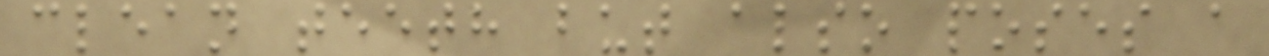clean teeth but also poses a
